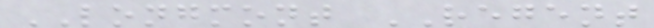LONGMONT REGENT
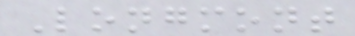Longmont
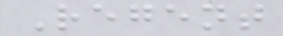Regent
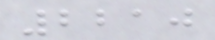2210
